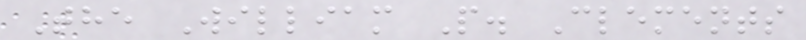The William P. Clements
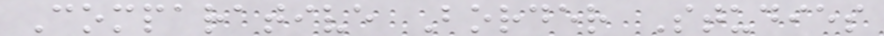Comparative Border Studies
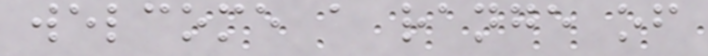welcome a range of
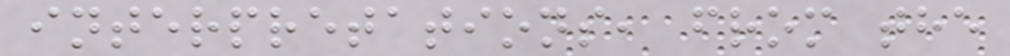interpretations, from the
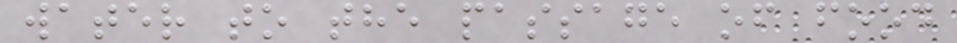water to the passage of food
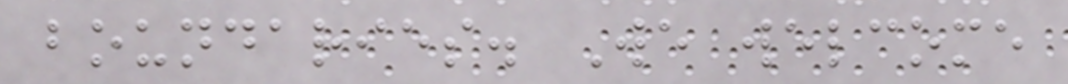boundaries. We welcome
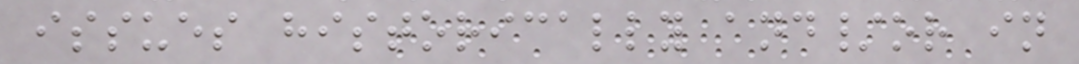issues historically and/or in
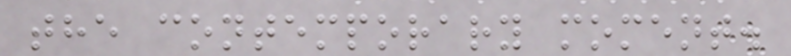the contemporary moment.
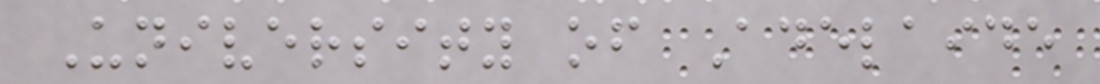University of Adelaide
